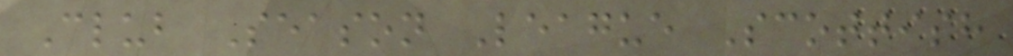Club Season League Scottish
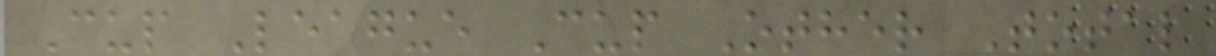Cup League Cup Other Total
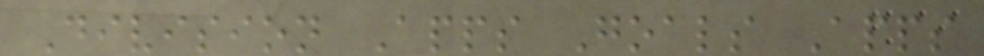Division Apps Goals Apps
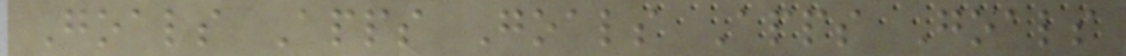Goals Apps Goals Apps Goals
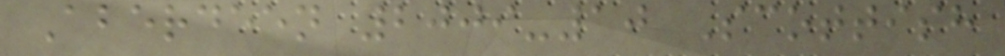Aberdeen 2009-10 Scottish
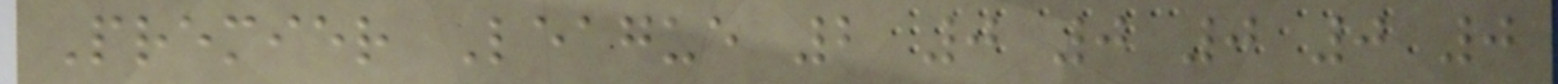Premier League 2 0 0 0 0 0
